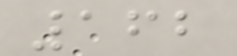162
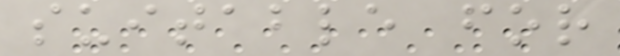suitable for
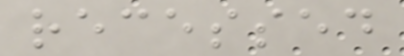recessed
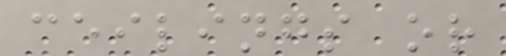ceilings or
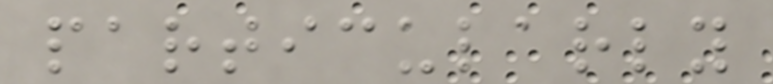particularly
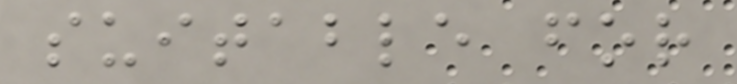suitable for
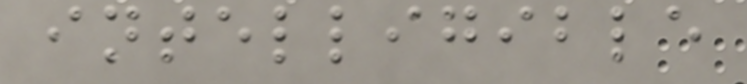intelligible
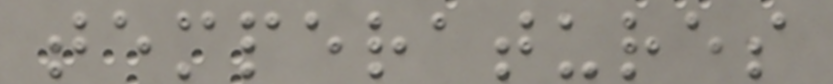temperatures
